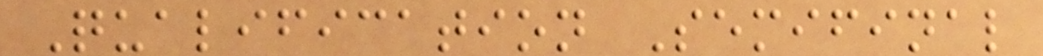Qualification Semifinal
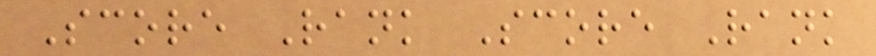Score Rank Score Rank
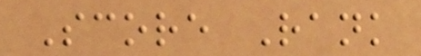Score Rank
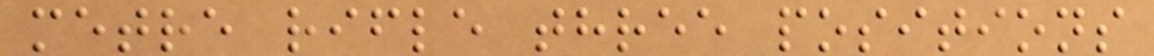metre rifle three positions
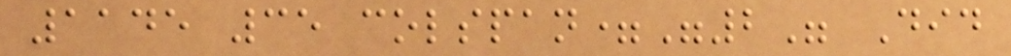1145 35 colspan="2" Did
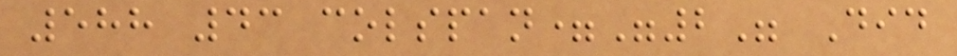588 43 colspan="2" Did
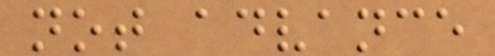not advance
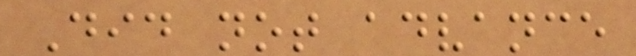Did not advance
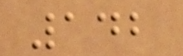142
